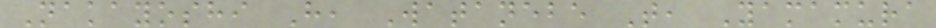Nakayoshi H, Watanebe T, Yamamura
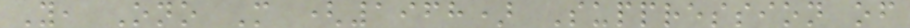Y, Ono M (1968) Suppression of
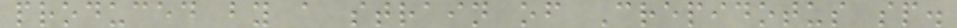produced by a strain of Crepidotus sp.
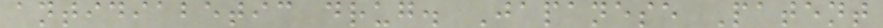antidiabetic drug. Japanese Patent
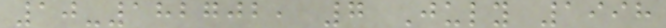10-182702, 7 July 1998
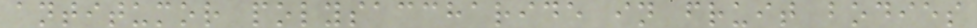antitumor polysaccharide in fruit bodies
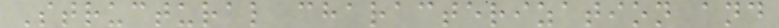Structural characterization and
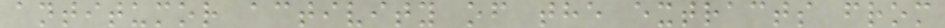antitumor activity of the extracts from
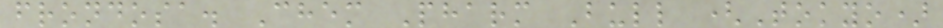frondosa. Chem Pharm Bull (Tokyo)
